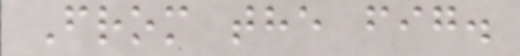From the fig.
